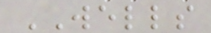WELLS
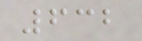632
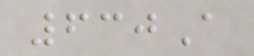630A
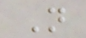N
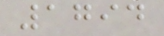1794
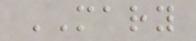MARY
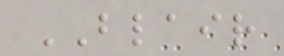BLAIR
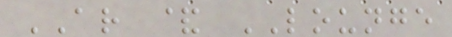AR & LOUNGE
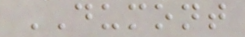DUMONT
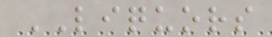LIQUORS
